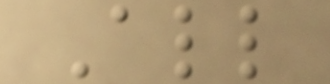All
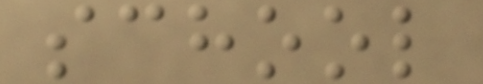school
